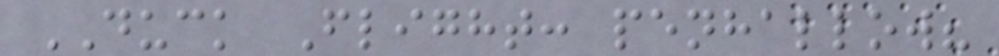DUCK Flight: penhallow?
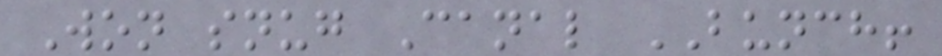Won snug Canal BUNCH!
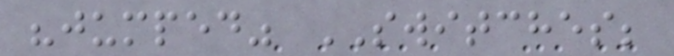"jumped" SWITCHES;
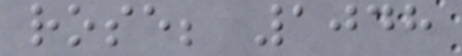rose; 1048
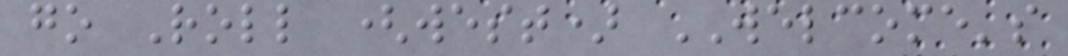go Roll (west) WELCOME's
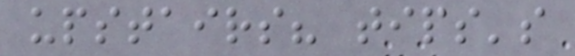upstairs? tips's
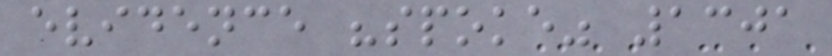evidence "spoke" 1301
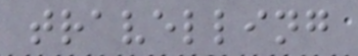travelling
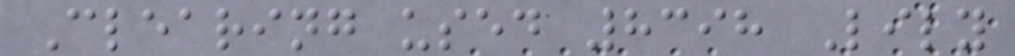Clearing used 8398 Lily
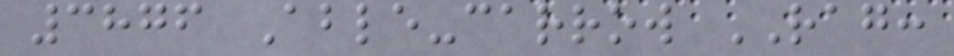3876 Able-carrow RAG:
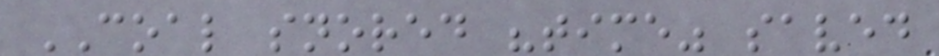COAL snored "time" saved
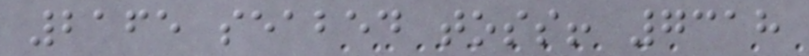2165 seabed toss! 7318
